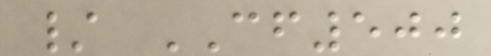/ CF500
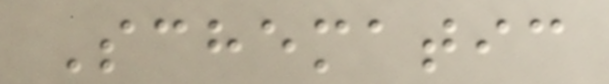Schematic
